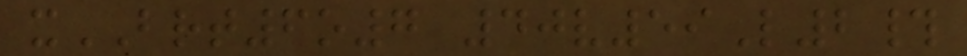xBRT6o7 40v59L2#
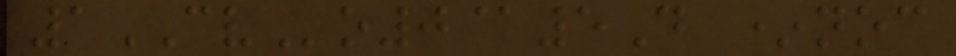1CVo0@5D *noc
